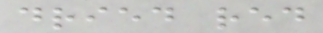dried red
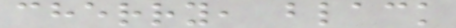cherry, black
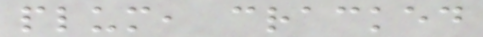plum, cracked
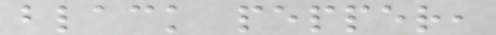black pepper,
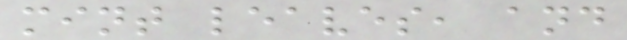mint leaves, and
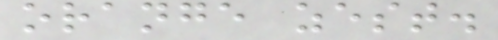orange zest.
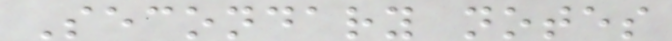Secondary notes
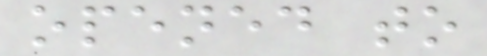opened to
